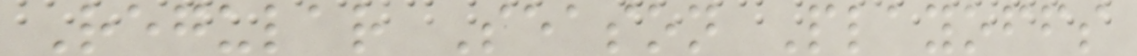Regular Season Playoffs
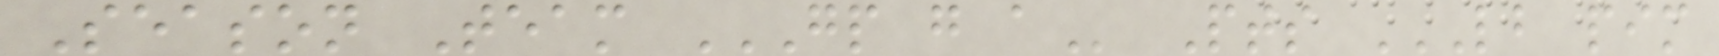Season Team GP G A Pts LB PIM
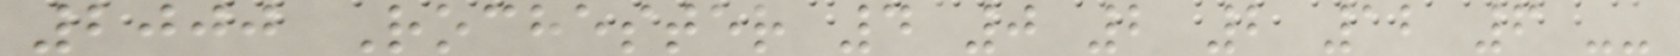2000 Rochester 4 0 2 2 12 6 --
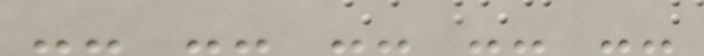-- -- -- -- --
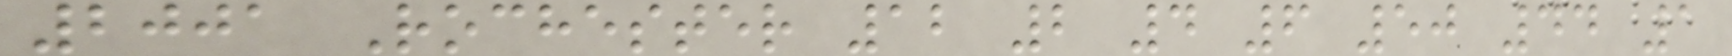2001 Rochester 12 2 4 6 50 44 1
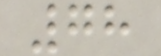78
